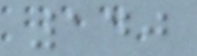140
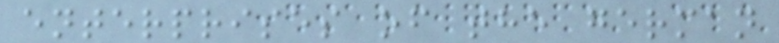enterprises of the german
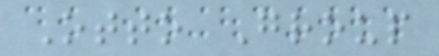Otto Group
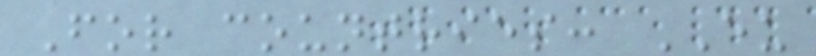For countries: EU
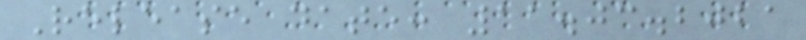Release date: 11.03.2021
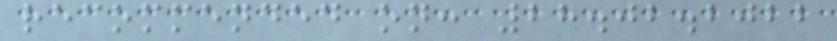recommended on: 28.02.2022
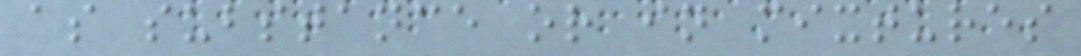as substance or in mixtures
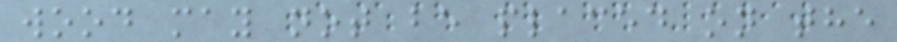wood may not be placed on the
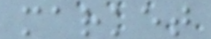market
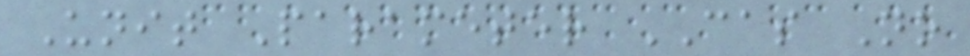Unit Parameter CAS No
